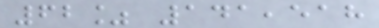62% 141,518
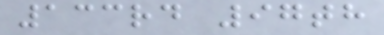133rd 97th
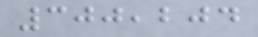300,204
